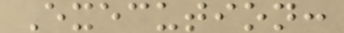Execution:
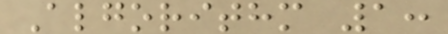Algorithm 1:
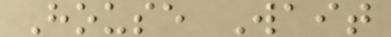House Wait
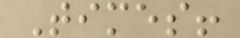Times!
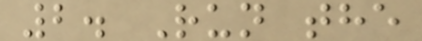2. Run the
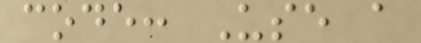code: Use a
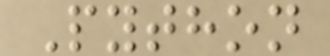Python
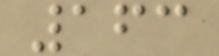163
